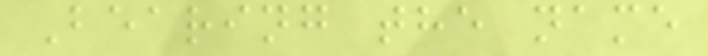Bearing the name
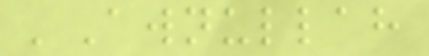'Awnullah
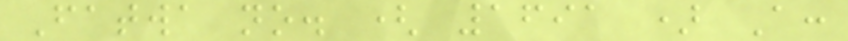Fatwa no. ( 1691 ) A:
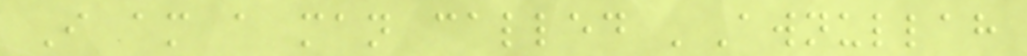I am a man called 'Awnullah
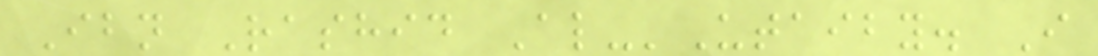Ibn Rashid Al-'Utaiby. I
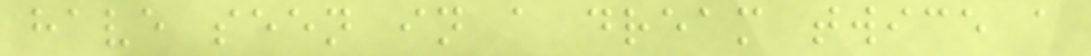have seen in a dream twice a
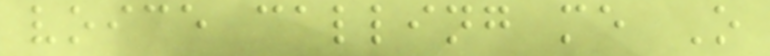voice calling me O
